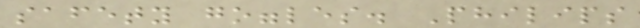safety goggles. Philips
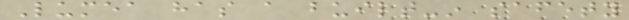Lumea has a built-in safety
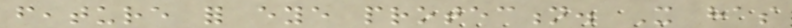feature for eye protection. It has
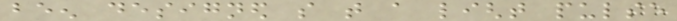been designed so that a light pulse
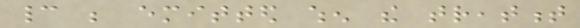cannot be emitted when the treatment
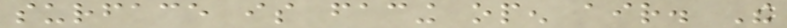surface is facing open air. The
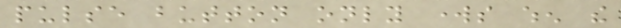pulse button only works when the
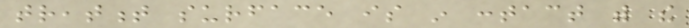treatment surface is in contact with the
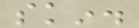skin.
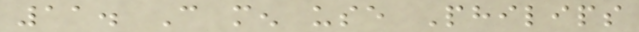11. Can men use Philips
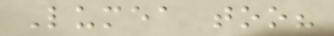Lumea too?
